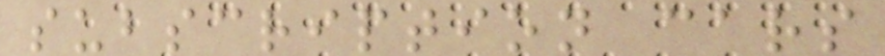subscription cars
